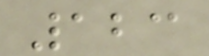123
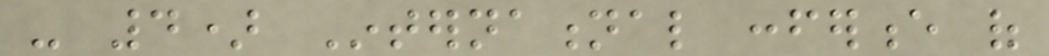- 4) International conference of
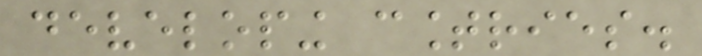developing countries.
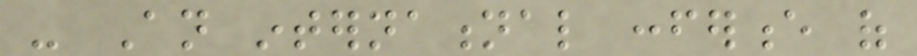- An international conference of
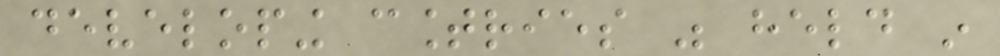developing countries was held in
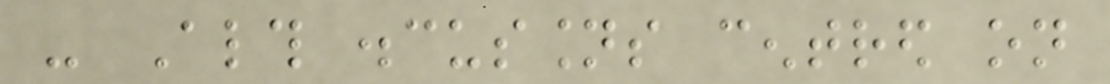- Although discussions centred on
